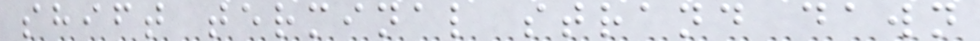shift terminal strand dawn
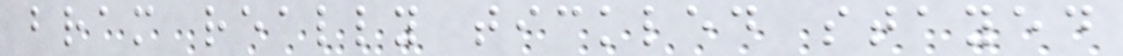bram really tickled stayed
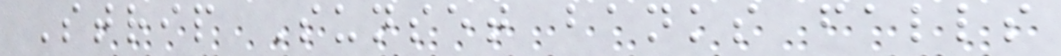Strip Sunset banks falls
